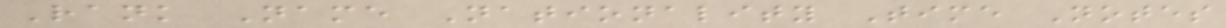Rank Name Nationality Time Notes
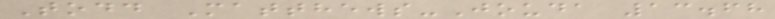Todd Matthews-Jouda 13.68
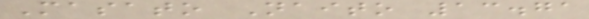Masato Naito 13.71
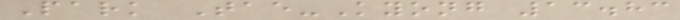Park Tae-Kyong 13.83
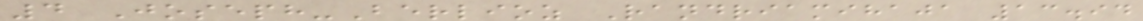4 Joseph-Berlioz Randriamihaja 13.94
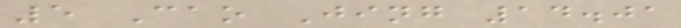5 Cao Jing 14.01
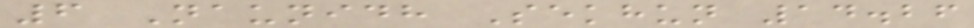6 Naunidh Sekhun 14.26
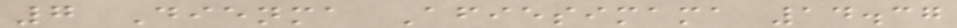7 Dienma Afiesimama 14.37
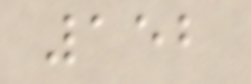152
